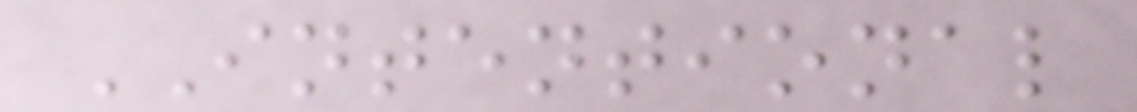INTENTIONAL
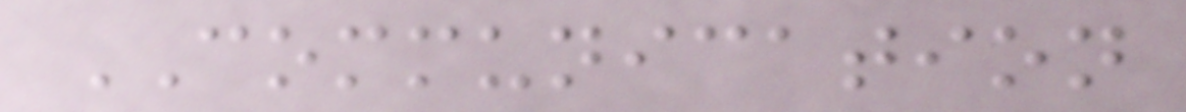COMMUNICATION
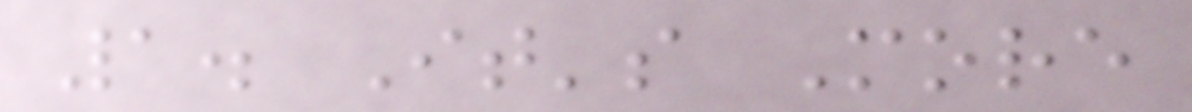1. It's More
